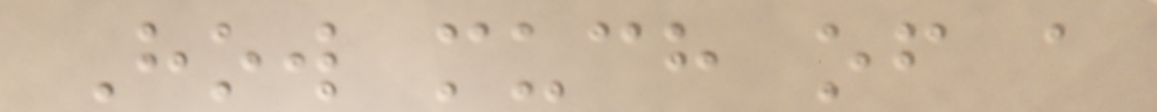How much of a
